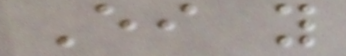Either you
